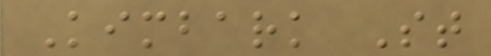Kimbark St
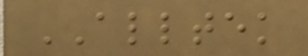ALLTEK
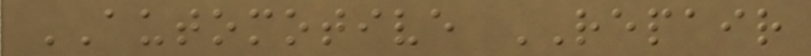AUTOMOTIVE REPAIR
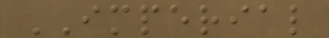IMPERIAL
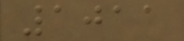1011
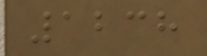1238
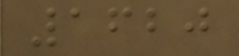1620
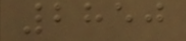2850
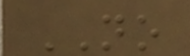NO
